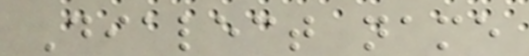Dialect name
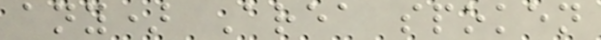any) Area spoken
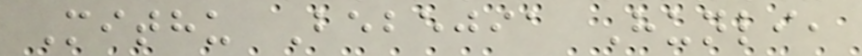Mithu Bebejia Hunli,
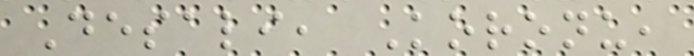Desali, Koronu,
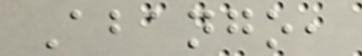Abango,
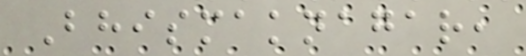Bhismaknagar,
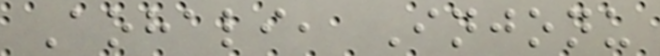Aohali, Injonu
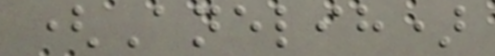(Anelih)
